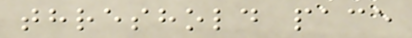threshold pace
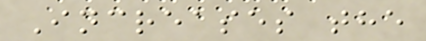Increases the
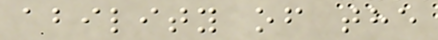ability of the
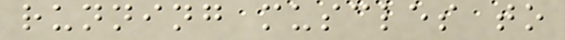running muscles to
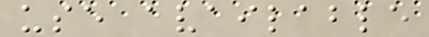use available
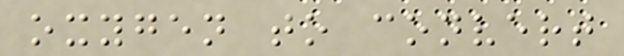oxygen to convert
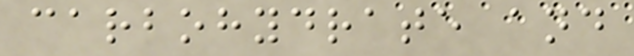carbohydrate and
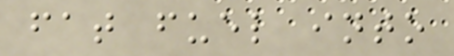fat fuel into
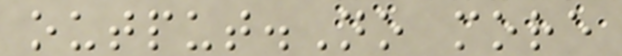output.No more
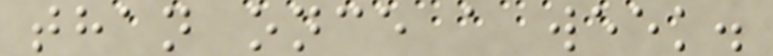than once a week.
